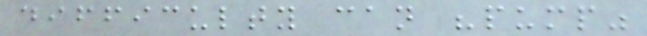difficulty can "pump"
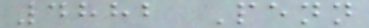4882 Penn
